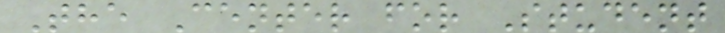The Center for Student
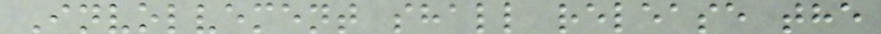Involvement shall release the
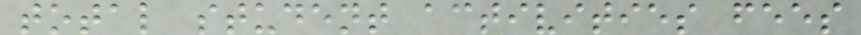total student activities fees
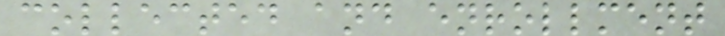collected and enrollment
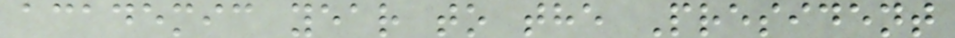academic year to the President
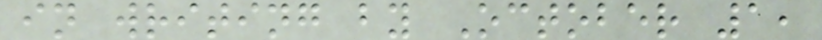in writing by October 1,
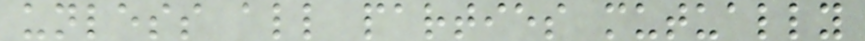unless all parties mutually
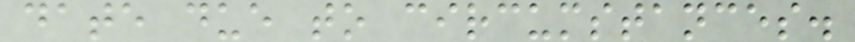date due to circumstances.
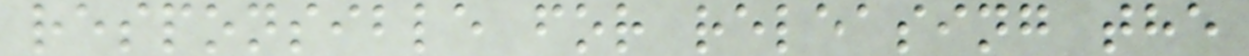responsible for releasing the
